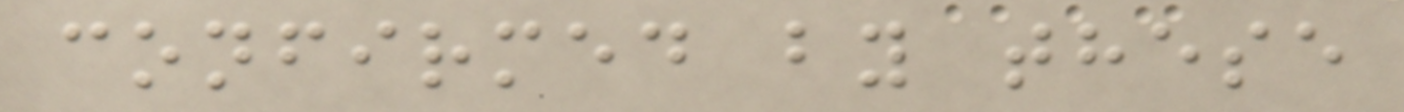confirmed by these
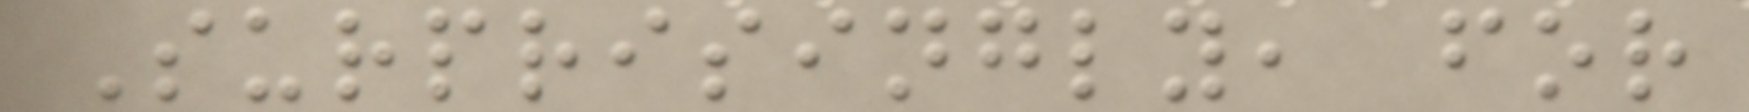Surprisingly, for
